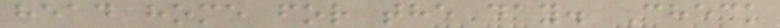head home for the day. Check
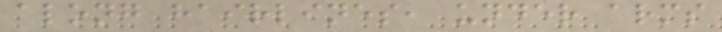along hairlines, under arms
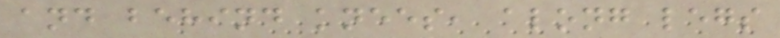and behind knees, along legs
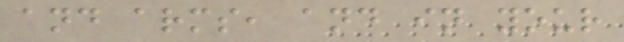and arms, and in your
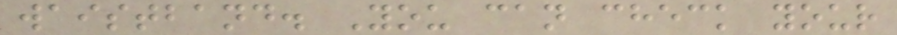waistband. You can check your
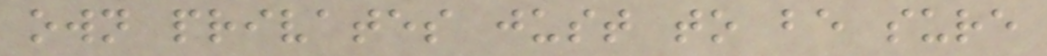own privates just to be sure
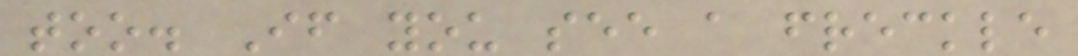too. If you see a freckle
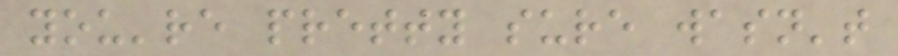you're pretty sure wasn't
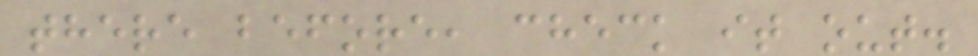there before, check it out.
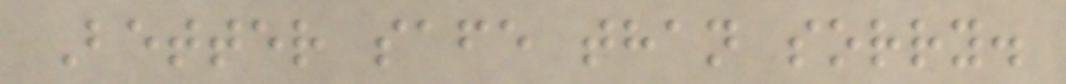Better safe than sorry.
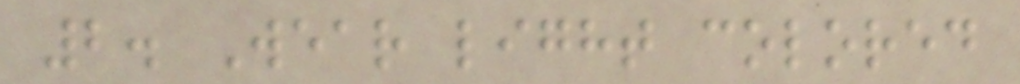2. Wear light colored
